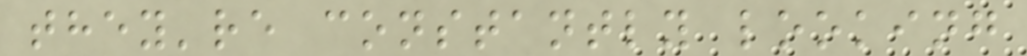they're constantly looking
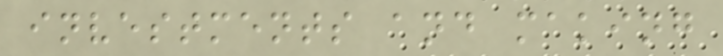investments and making
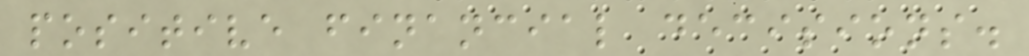positive financial decisions.
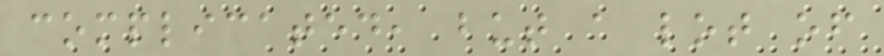complicated, but a lot of
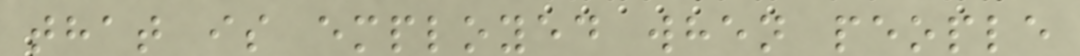that is employed when people
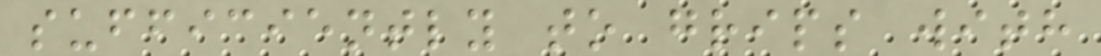sufficiently to grips with
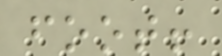foot!
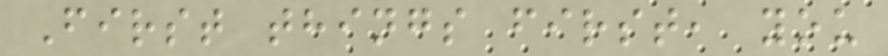First things first, you
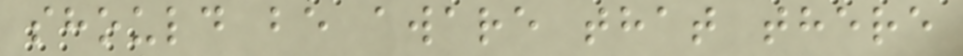should be aware that there
